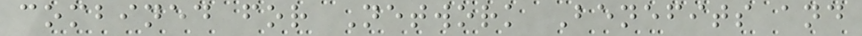combined for Network Benefits and
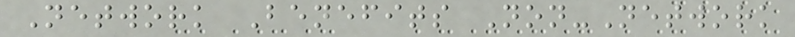Network Benefits Non-Network
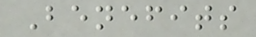Benefits
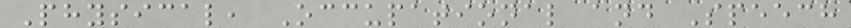Physical, Occupational and Speech
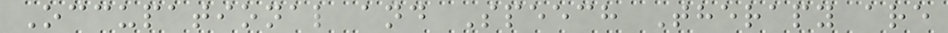Occupational and Speech Therapy are
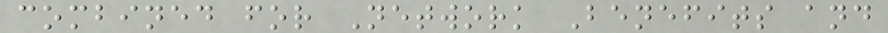combined for Network Benefits and
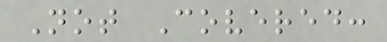Not Covered:
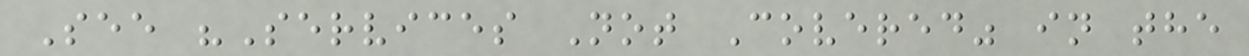See "Services Not Covered" in the
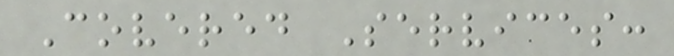Covered Services:
